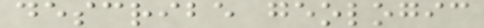describe geologic
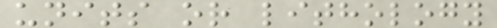units or lithology
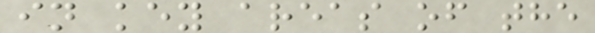in key areas of the
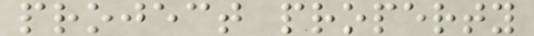project property
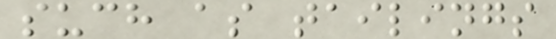such as tailings
